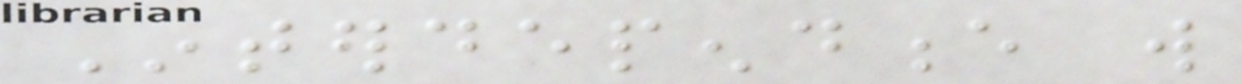Interdependence will
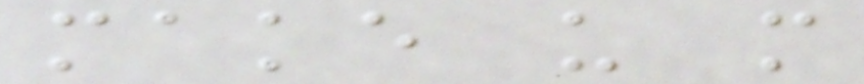make us more
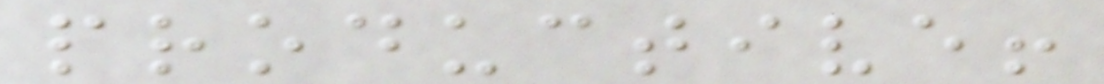productive!
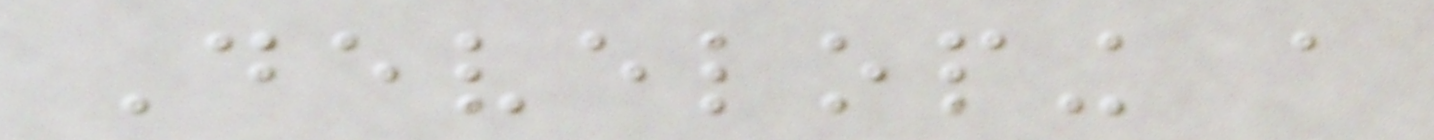Developing a
